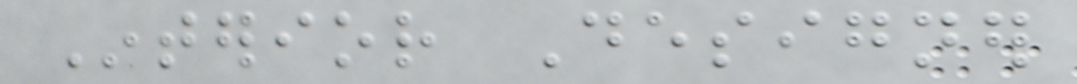Interior Designer
